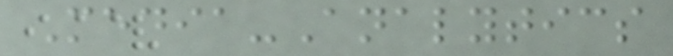Media-Analytics
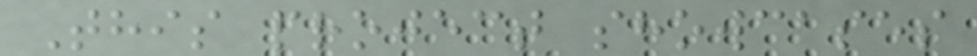This project showcases
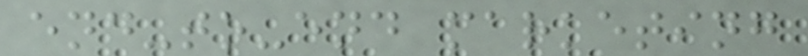end-to-end marketing
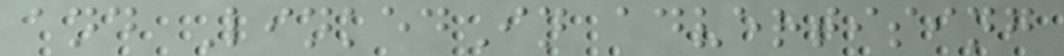and LinkedIn advertising
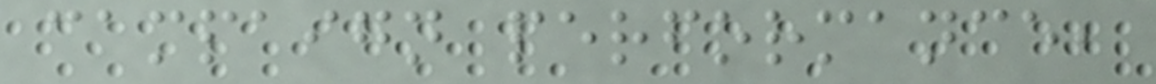campaign performance,
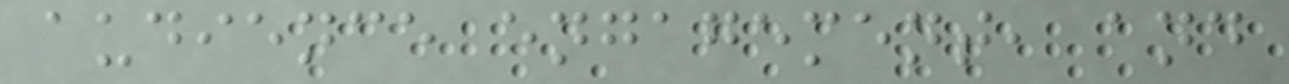audience engagement, and
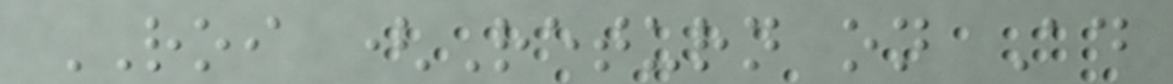ROI (Return on Ad
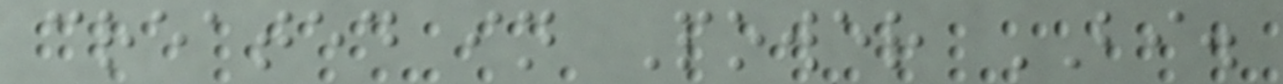created in Power BI.
